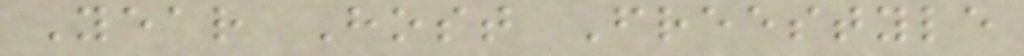Year Host Freestyle
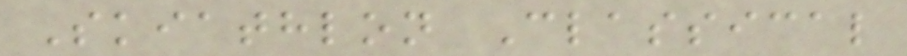Skiathlon Classical
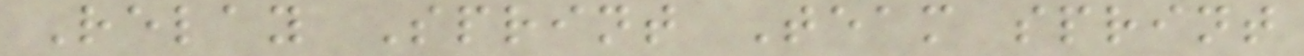Relay Sprint Team sprint
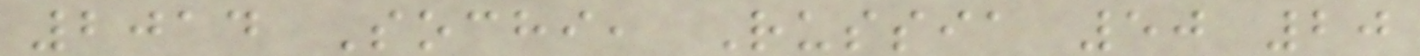2014 Sochi, Russia 50 20
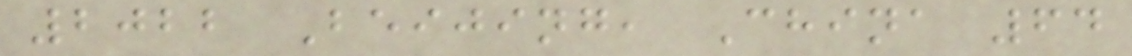2022 Beijing, China 64
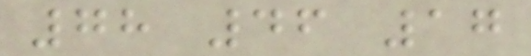78 46 17
